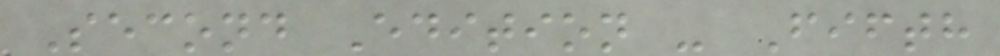Second Edition - Fifth
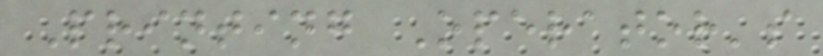Printing Operator's
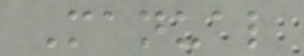Manual
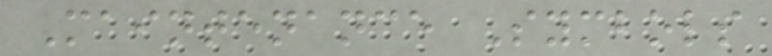Maintenance Symbols
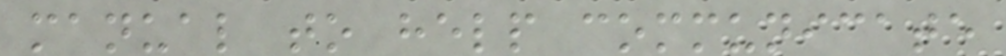manual to help communicate
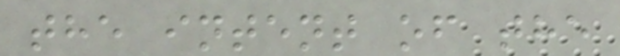the intent of the
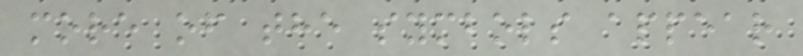more of the symbols appear
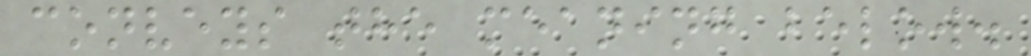conveys the meaning below.
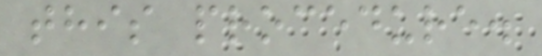this procedure.
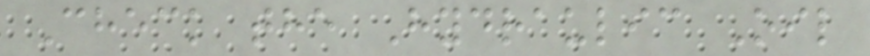Check the Hydraulic Oil
